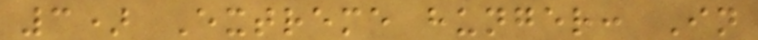3) Extreme hunger: In
